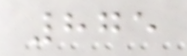875
